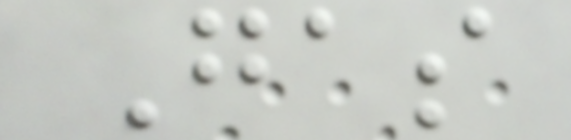Gas
